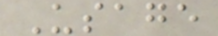Usage
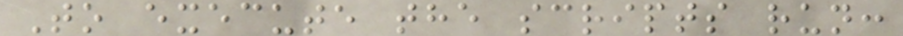To execute the scripts run:
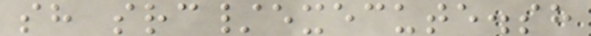sh src/execute.sh
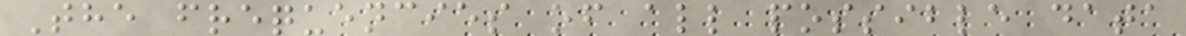The frequencies of all possible data
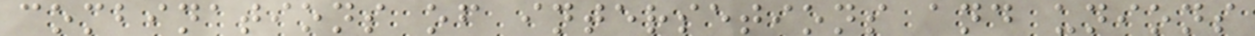combinations of intersetions and unions
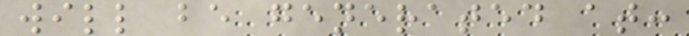will be generated at:
